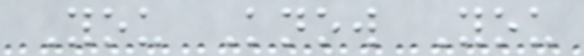You Know You
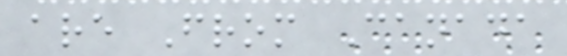are From Canada
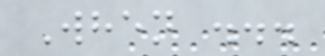When ...
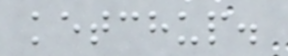ketchup.
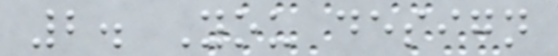2. You design
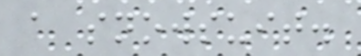a snowsuit.
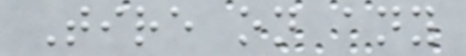Tire on any
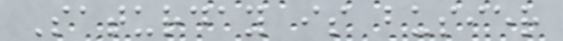Saturday is busier
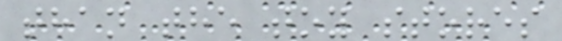than the toy stores
